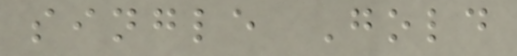single Gold
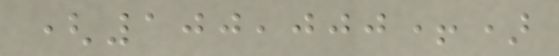(100,000+)
